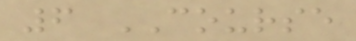6 COURSE
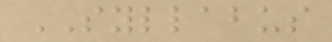SYLLABUS
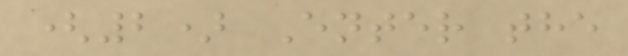(2) Enter the
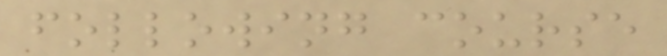following course
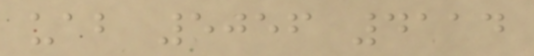uab 5056 4114
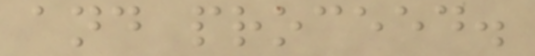and proceed.
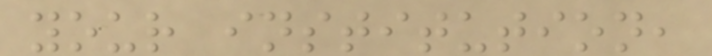your institution,
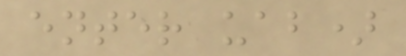enter uab)
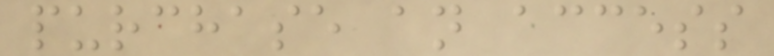purchase an access
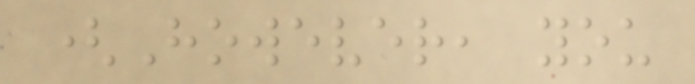(However, you
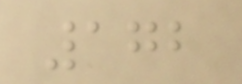172
